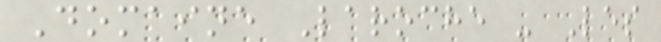Domaine Laroche - Les
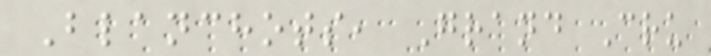Blanchots, Grand Cru
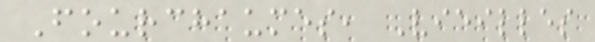Fourchaumes, Vieilles
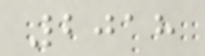2018
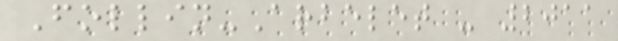Follin-Arbelet - 2011
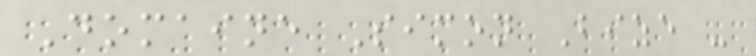Domaine Simon Bize -
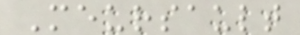Meursault
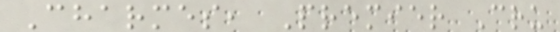Charmes, Premier Cru
